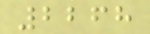2268
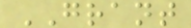GRANT
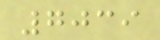7039
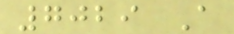7029 A
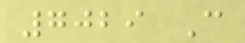7029 C
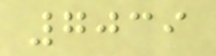7039
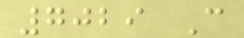7029 C
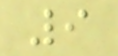9
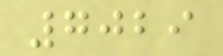7029
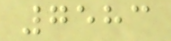7583
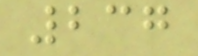237
